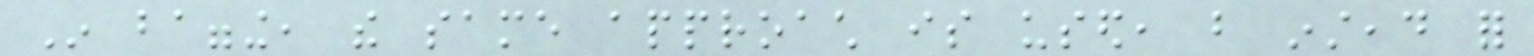In bagging, the same approach is used, but instead for
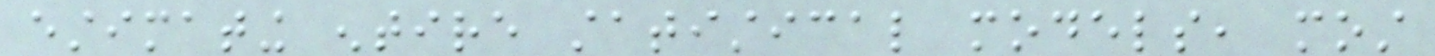estimating entire statistical models, most
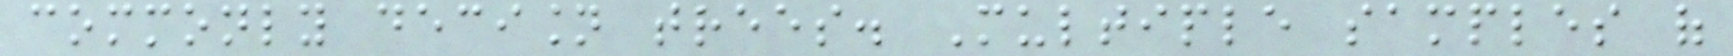commonly decision trees. Multiple samples of
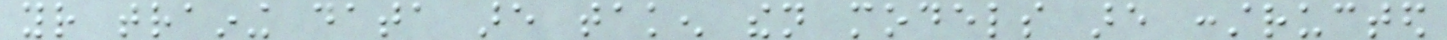your training data are taken then models are constructed
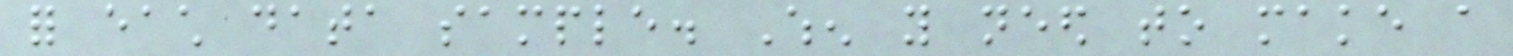for each data sample. When you need to make a
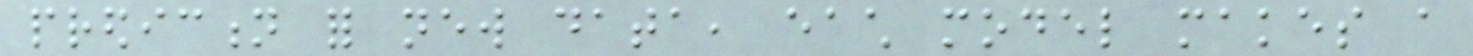prediction for new data, each model makes a
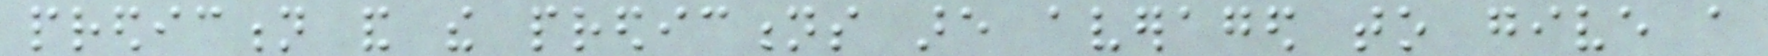prediction and the predictions are averaged to give a
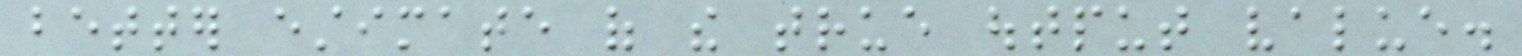better estimate of the true output value.
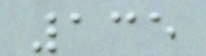135
